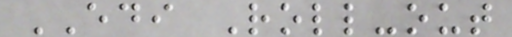EDI Roll-out
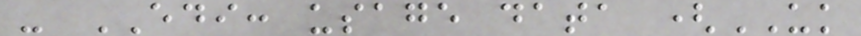- EDI: usage data (UK
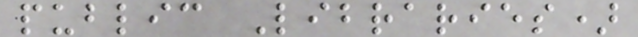public Libraries)
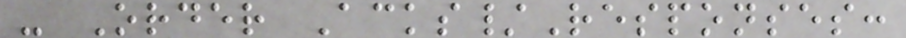- Order Acks/Responses:
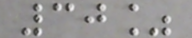30%
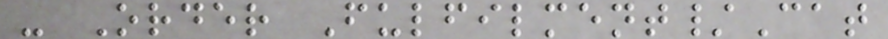- Order Fulfilment/Cat
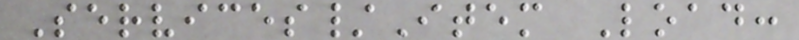Services/Item Load:
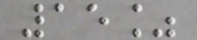15%
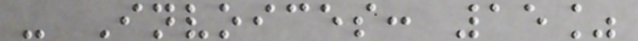- Invoices: 15%
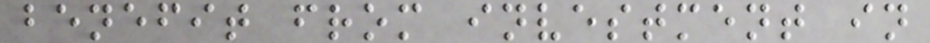benefit from investment in
